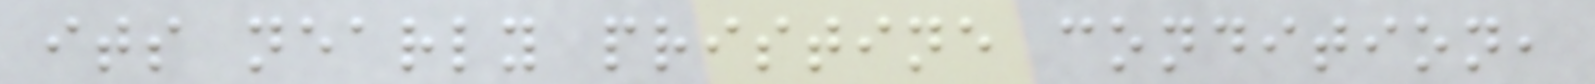its nearly pristine condition,
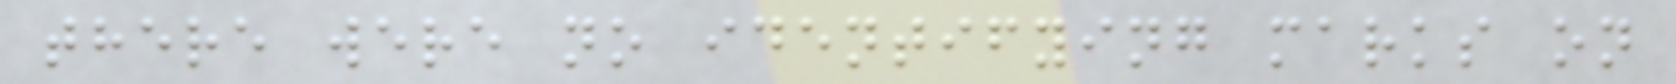there were no identifying marks on
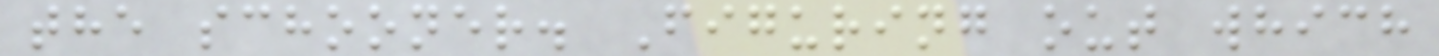the schooner. Figuring out which
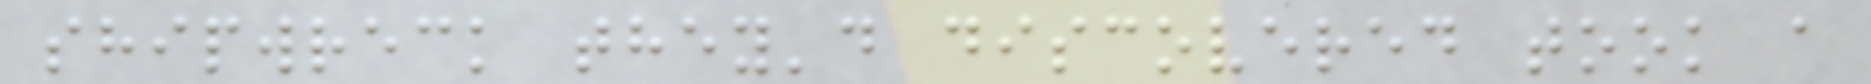shipwreck they'd discovered took a
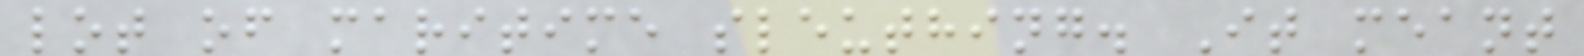lot of maritime sleuthing. It meant
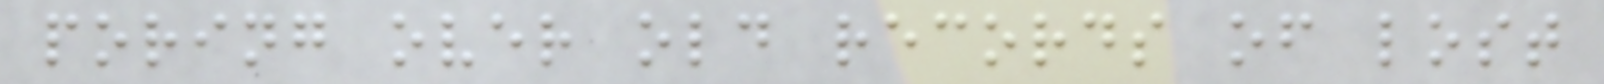poring over old records of lost
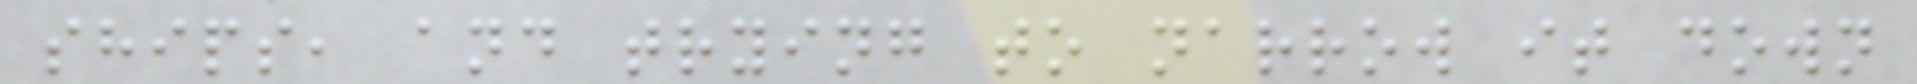ships, and trying to narrow it down
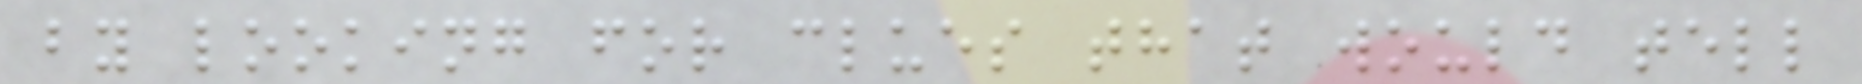by looking for clues that would tell
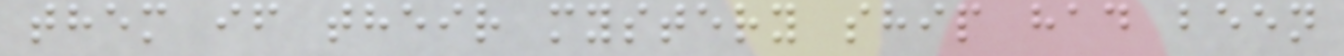them if their mystery ship had been
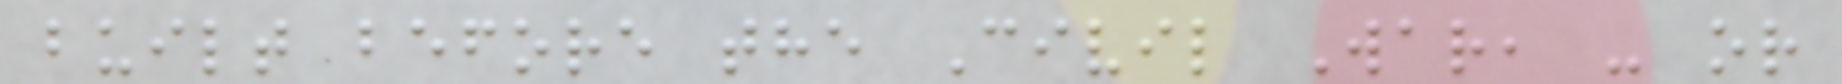built before the Civil War, - or
